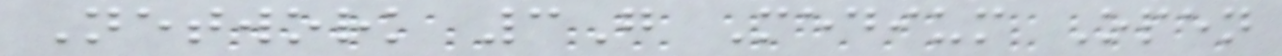Network 3G Medium Open
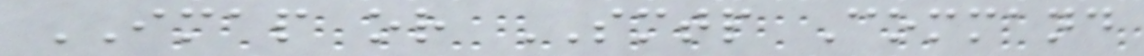IMAP or SMTP Command
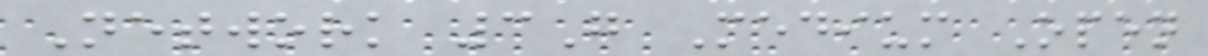Network 3G Medium Open
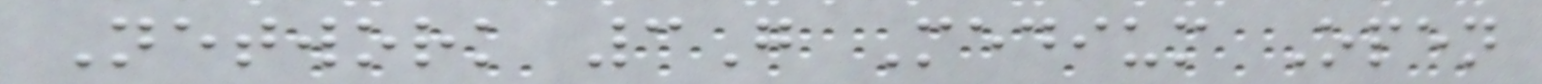Network 3G Medium Open
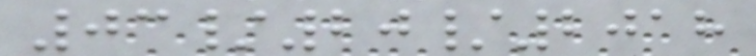03/20/2018
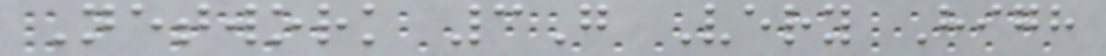Network 3G Very High
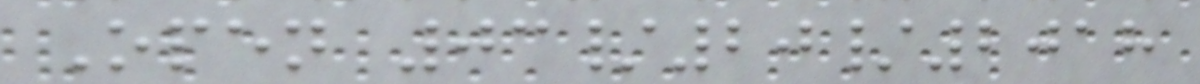Open 03/20/2018
